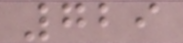729
